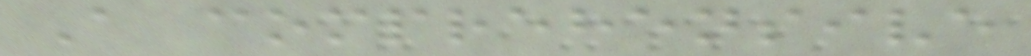A comprehensive
